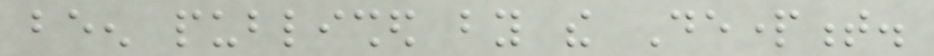been published by the Department.
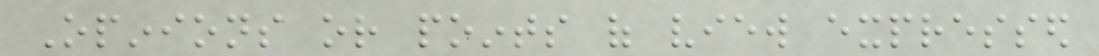Opinions or points of view expressed
